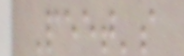Peet's
